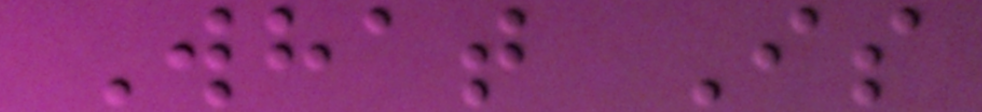What Is
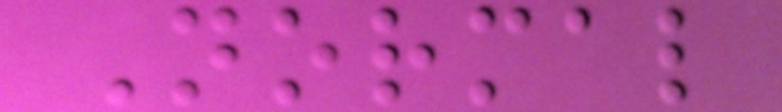Normal
